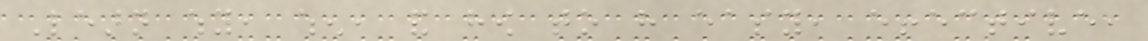Learn why, when, and how to have easy, effective,
